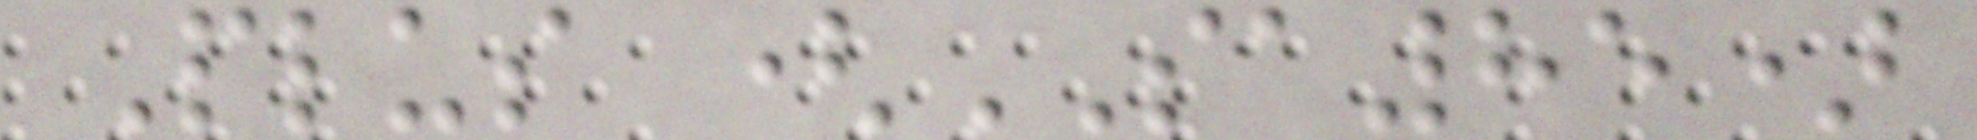Plus (SA85)
